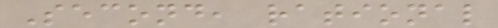Second, rational
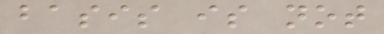basis is not
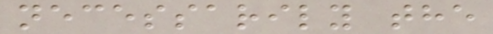necessarily the
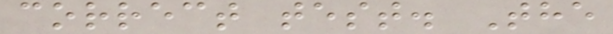correct test. The
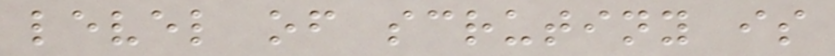level of scrutiny is
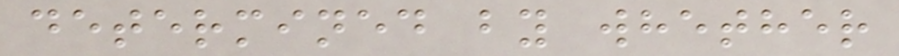determined by whether
